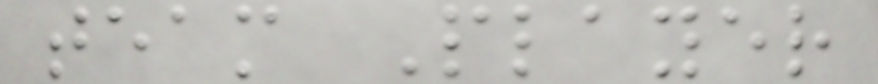team Player
